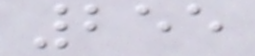255
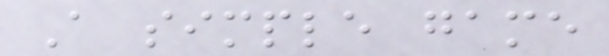A simple game
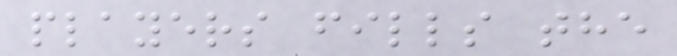players fills the
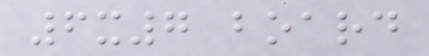6x7 board
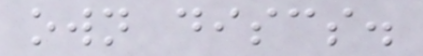own discs.
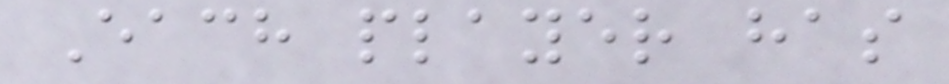Each player has
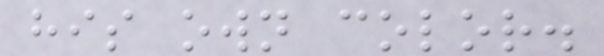his own color.
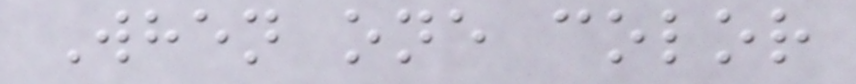When one color
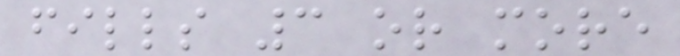fills 3 or more
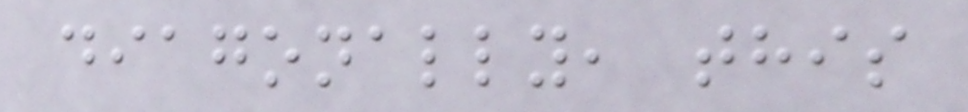diagonally, this
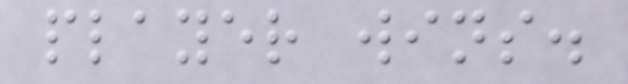player wins.
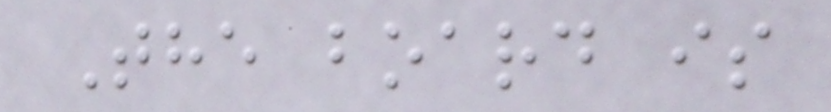The board is
